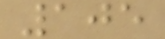105
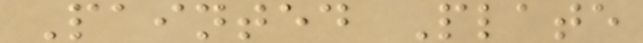Painted Plate
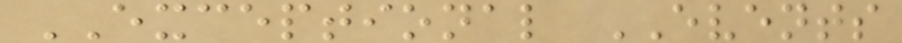EXCEPTIONAL EVENTS
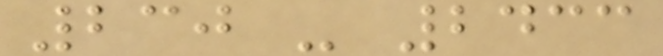230 - 2433
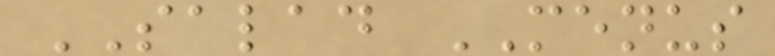SALAD MENUS
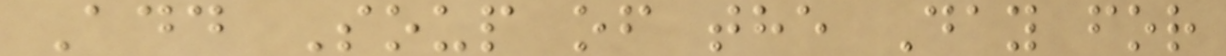Add Soup of the Day for
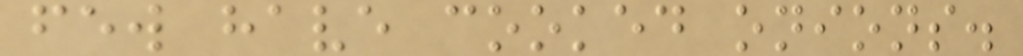few have cooked onions.
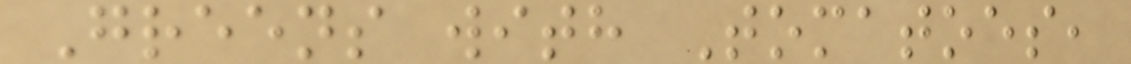Greens with Tomatoes,
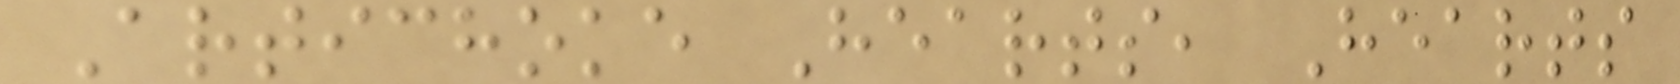Artichoke Hearts, Hearts
